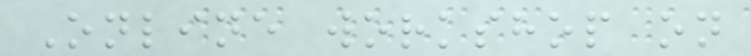Online workshop on
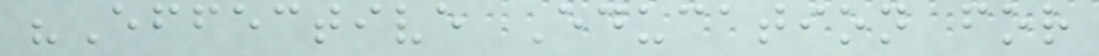"Effective Education for
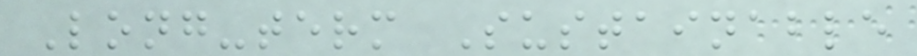Long-term Sustainable
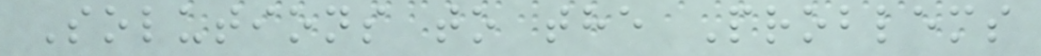Solutions to the Problems
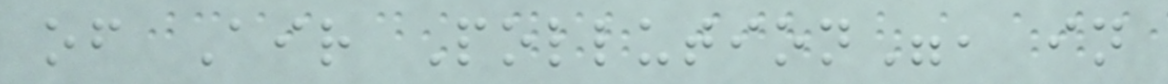of Air Pollution", in
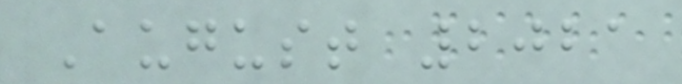August 2021
